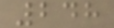248
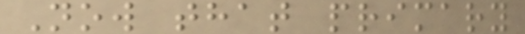Now that primary
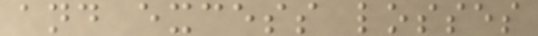and excess losses
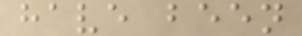have been
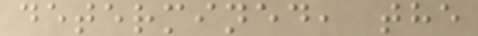determined, the
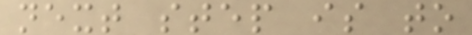next step is to
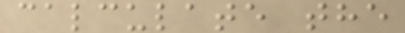calculate the
